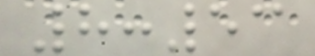8:53
